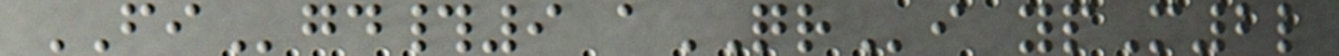FIgd#9 aQRi ypM2l
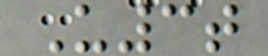U3t
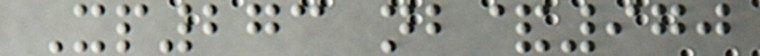Xp273 nb&970
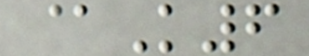@K6
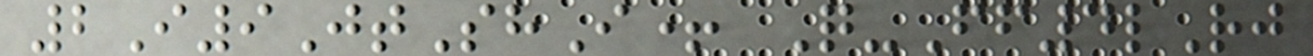2I9JtShI+ Q-Ff4lRj
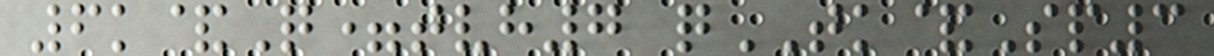6k&Q=tvh7 qTK&Sp3
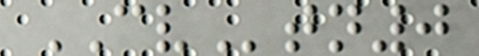CVtn0
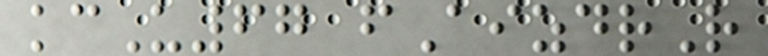kcU67 fAizdrR
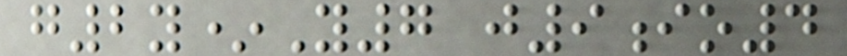g2y*Y7 j9io4
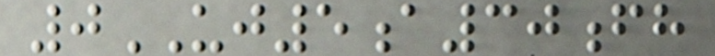0UJ5a30fh
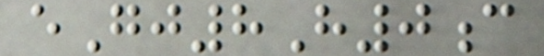eGj8H0c
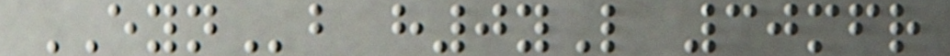EYNb h0yL 30mfr
